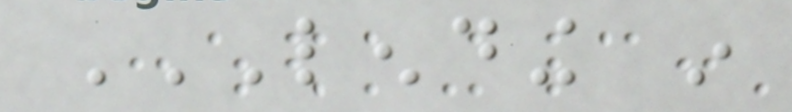LENDING IN
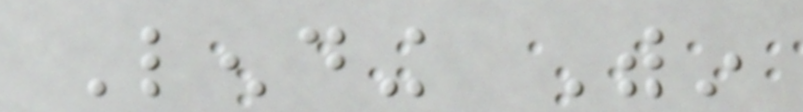Lending Within
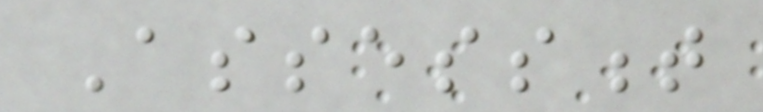Assessment
